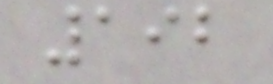192
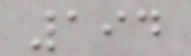194
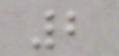2
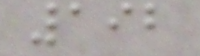192
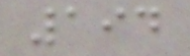194
